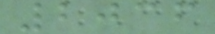2036
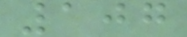107
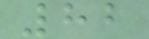82
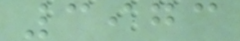3973
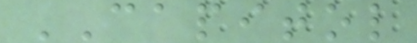CAPITOL
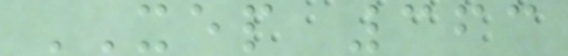XEP 363
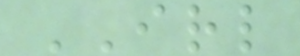IRL
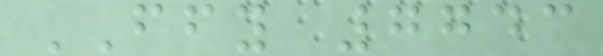FFY 7743
